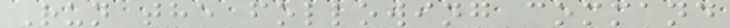Run the following command
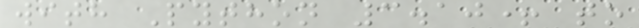with Python 3.10+ to
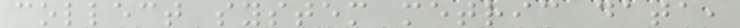collect system metric data,
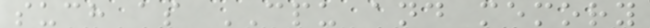such as CPU and memory
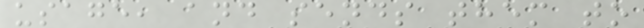usage, and sends them to
